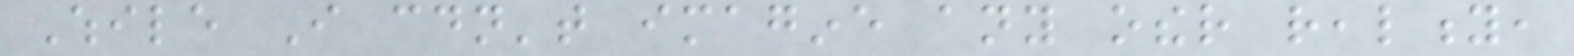While I couldn't imagine any other reality,
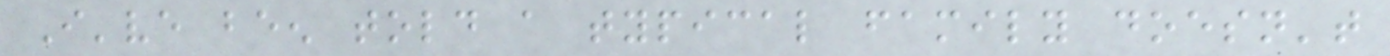I've been told a typical family doesn't
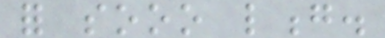for sooo long.
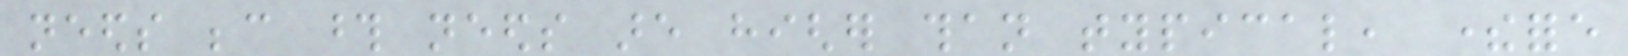needs because those needs are higher than typical, therefore
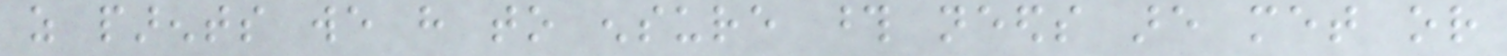as parents we have to ensure those needs are met or
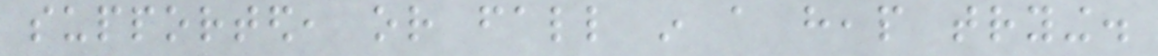supported, or fall in a heap trying.
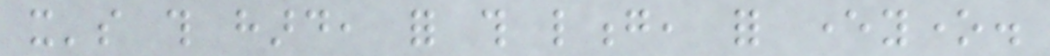it's this hard, for this long, for everyone.
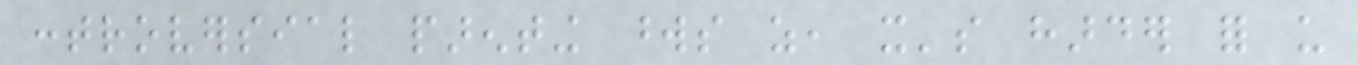controversial parenting words as, it's harder for us
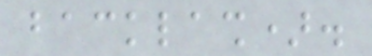backlash).
